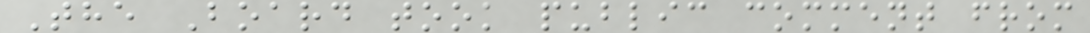The Board took public comment from
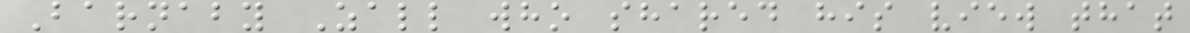Barnaby Zall who shared his view that
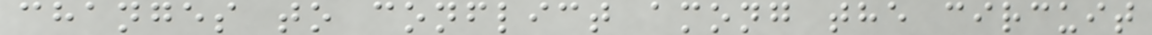changes to conflict among the circuit
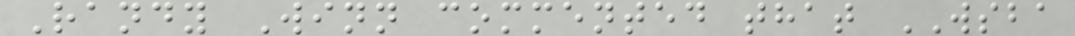Randy Winn commented that WSBA
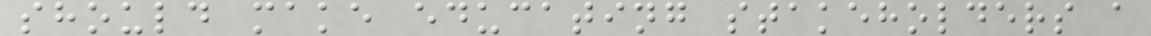should make educating stakeholders a
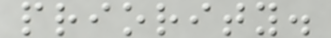priority.
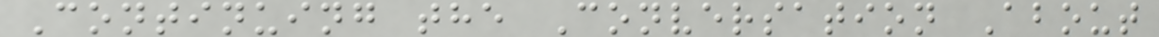Continuing the Conversation About
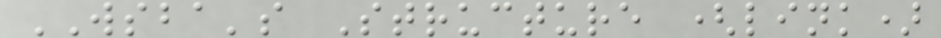WSBA's Structure (link)
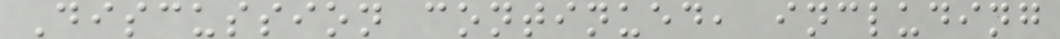Discussion continued, including
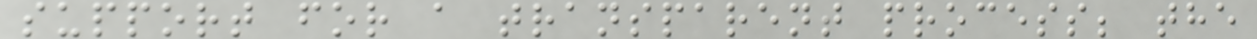support for a transparent process; the
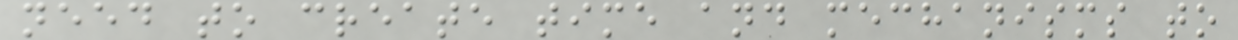need to create time and mechanisms to
